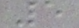5
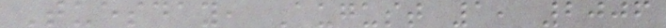Tuesday, August 1, 2006
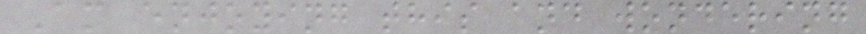Am enjoying this and wondering
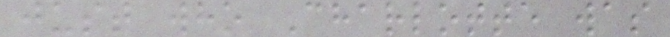just who Charlotte was
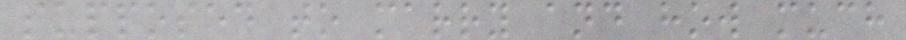supposed to marry and how much
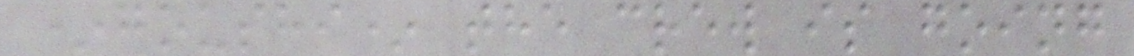*goushi* the crew is going
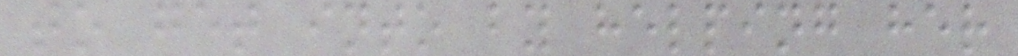to get into by helping her
